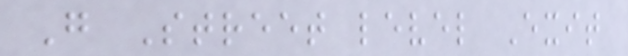G Street level Exit
